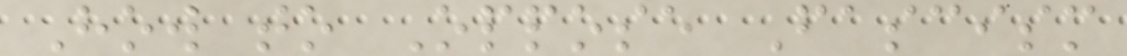How to Oppose Fascism
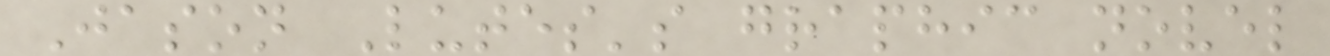Jason Lutes's graphic novel
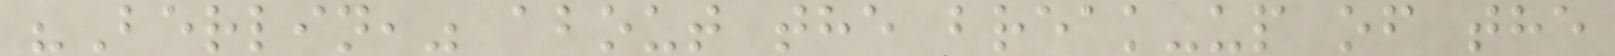"Berlin," about the break-up of the
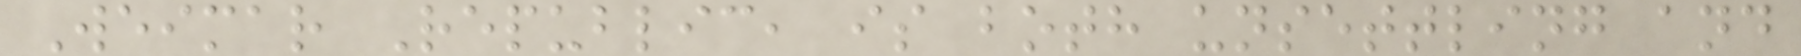Weimar Republic, is both unsettling and
